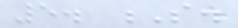5. S.
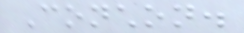Conchon.
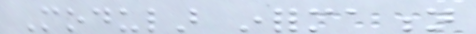Modular information
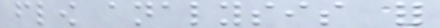flow analysis for
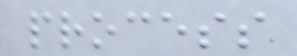process
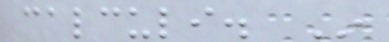calculi. In
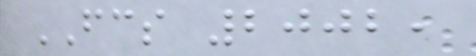FCS 2002,
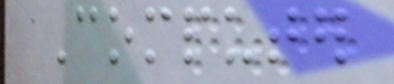Computer
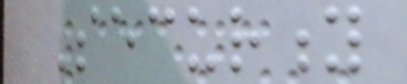Security
